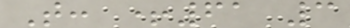T: +61 3
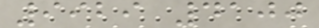9929 4100
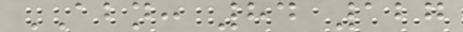ABN: 84 127
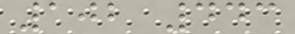102 443
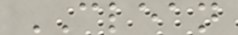CLEAN
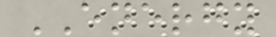ENERGY
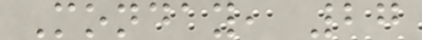Monday, 27
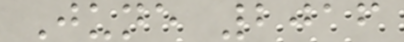June 2016
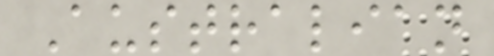Australian
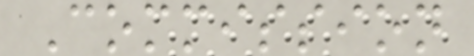Commission
